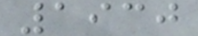1930
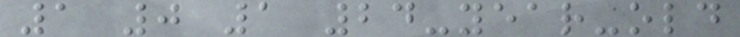1 0 1 24-year-old
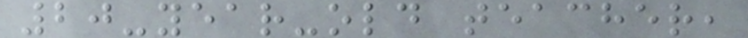20-year-old teacher,
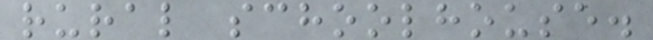rural schoolhouse.
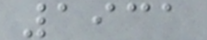1931
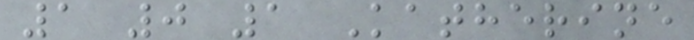1 0 1 Katherine
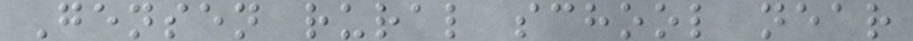Gensen rural school near
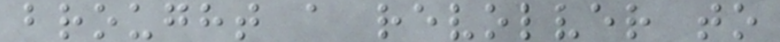brought a revolver to
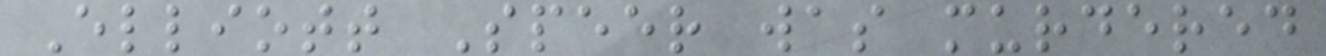Elliott Speer was murdered
